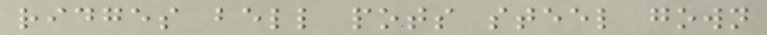ridges bell pots steel gown
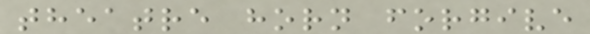theatre horn forgive
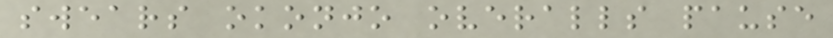swears okonjo overalls pause
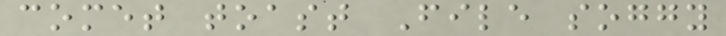comet toast File soggy
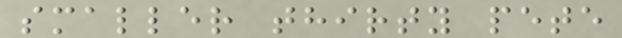smaller thirty pete
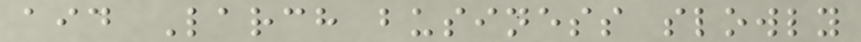aid Larch business slowly
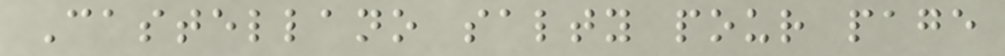Castellano salty pour page
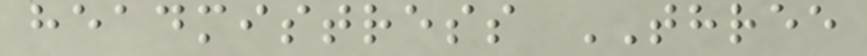headmistress THREE
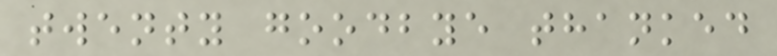twenty goodbye thanked
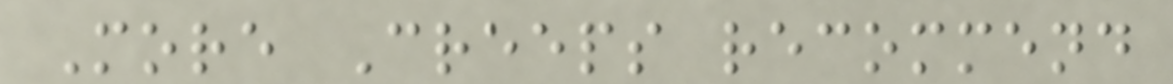More Creeps recommend
